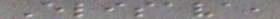Elisava,
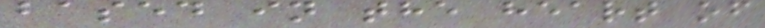based in the heart of
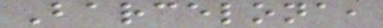Barcelona,
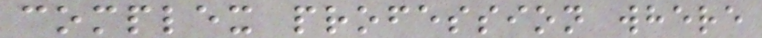complex profession where
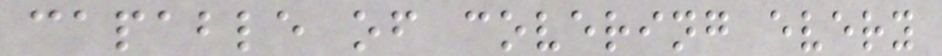capable of covering every
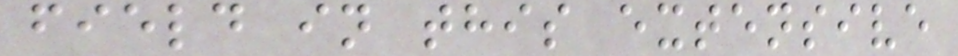field in this extensive
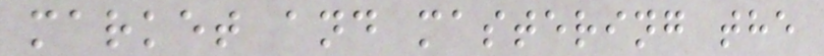market and mastering the
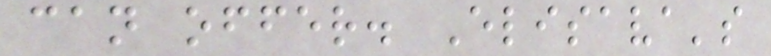can offer. Elisava's
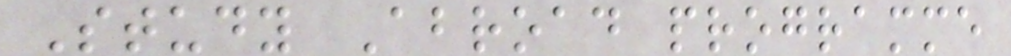Study Abroad programme
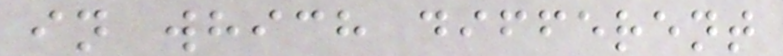in which different
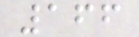166
